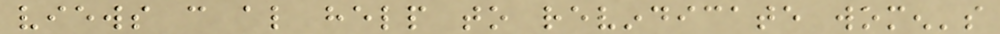views can also help to revindicate women's
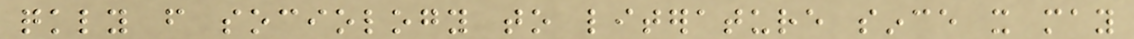quickly from sociology to literature since it may
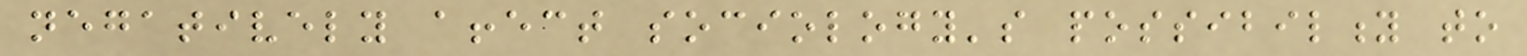negatively affect sociology's possibility to
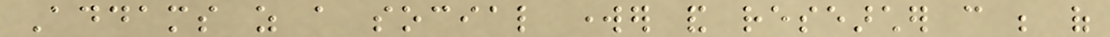Addams as a social worker and researcher can be of
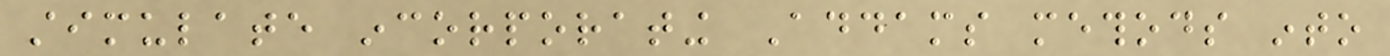stimulate incorporating Addams methods into
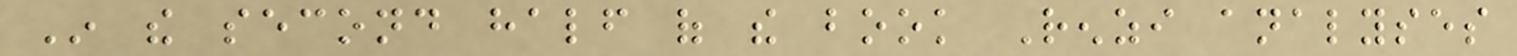In the second half of the book Renzi analyses
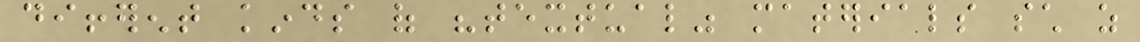different kinds of "textual" materials such as
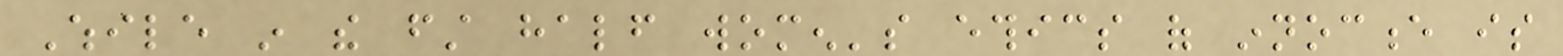While in the first half women's ethics of innocence is
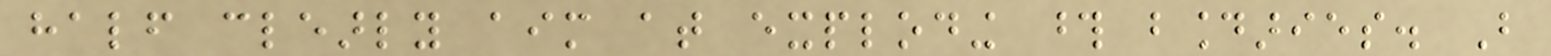half clearly aim at exploding those boundaries. But
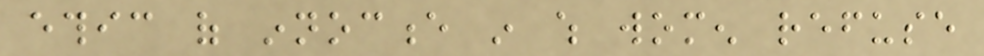ethic of innocence in which women refuse
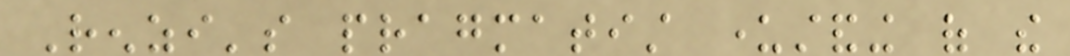Renzi's pragmatist understanding of the
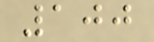100
